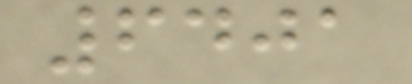6401
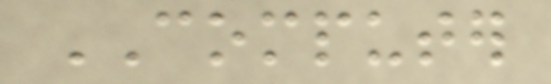COMPUTER
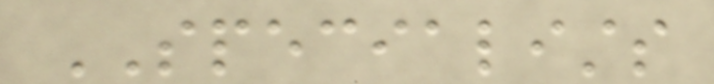SPECIALISTS
